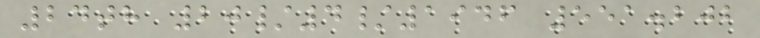24th 20/4/1946 551.202
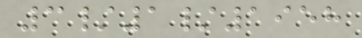3/1/1958
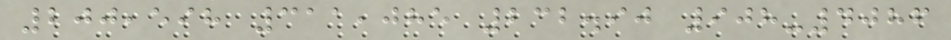200,598 311,085 232.90 908-4086
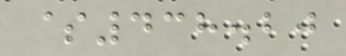$438.20
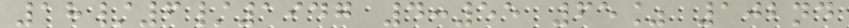18/6/1947 4:55 65% 102nd
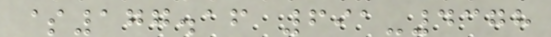$177.16 691-4378
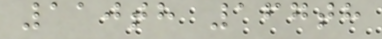110th 167th
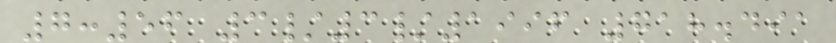7:56 3/3/1996 718.491
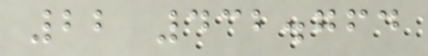22 432.764
